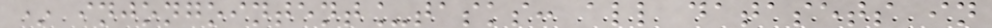* injongointent_tasks: all datasets in
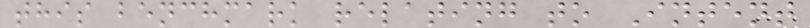this benchmark relating to Intent
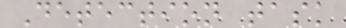Detection task
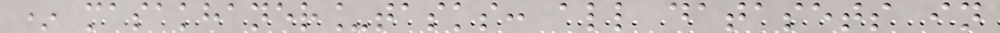* masakhaner_tasks: all datasets in
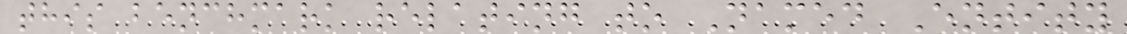this benchmark relating to Named Entity
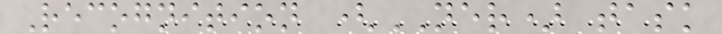Recognition (NER) task
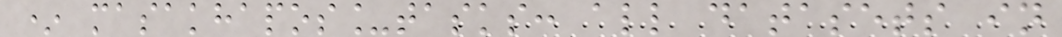* masakhapos_tasks: all datasets in
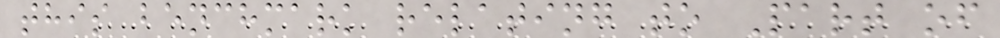this benchmark relating to Part of
